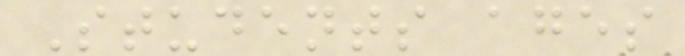Students ages
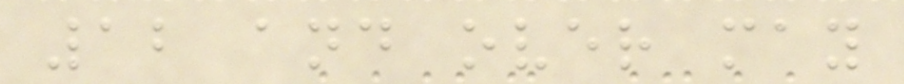12 and over may
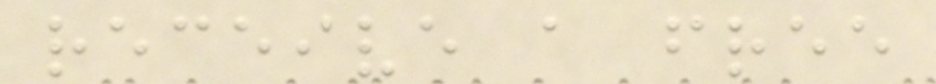receive a free
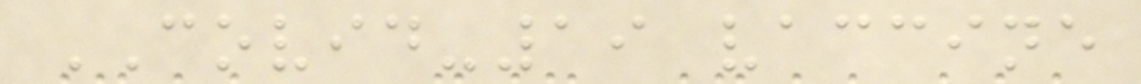COVID-19 vaccine
